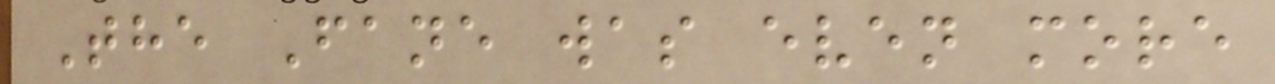The Fane was even more
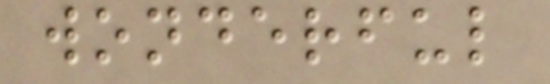wonderful
